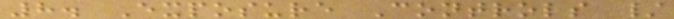8. Exposure Controls /
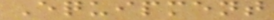Equipment
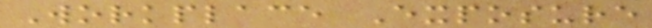Workplace Exposure
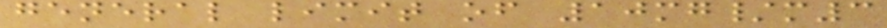general limit of 10mg/m3
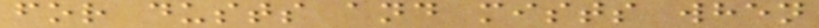for dusts and mists when
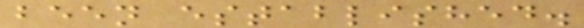been established.
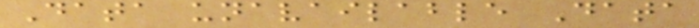Data unavailable Data
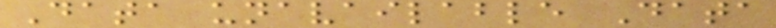Data unavailable Data
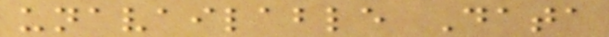unavailable Data
